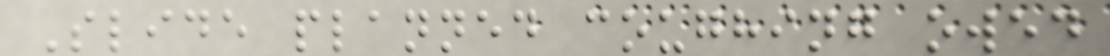Slide planned coughing owed
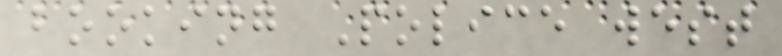booking Police west
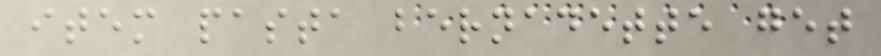item pasta bernadette get
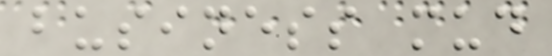business mud
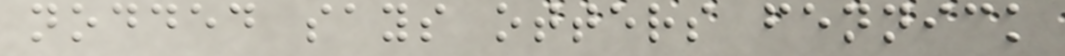nodded says otters fennick
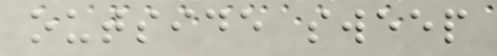outside sweep
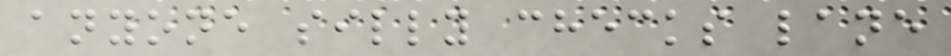anyone silly checks lane
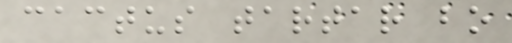cactus tartar bo
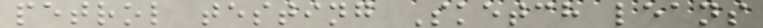petrol testing Sketch leans
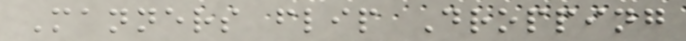Manners flip Dropping
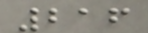216
